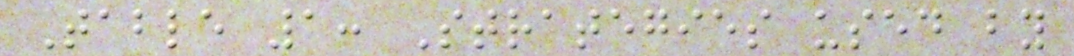Table 1: Strategies used by
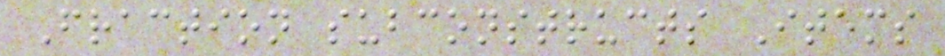Fraction subconstructs Items
